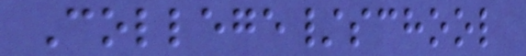College/school
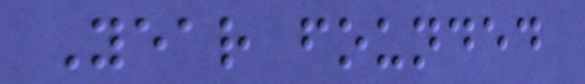Year founded
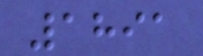1891
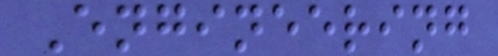Engineering
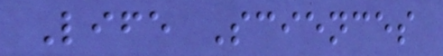Life Sciences
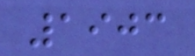1903
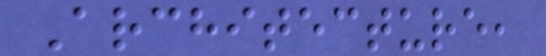Architecture,
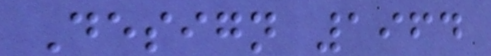Design 1964
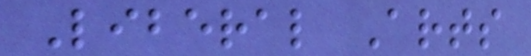Liberal Arts
